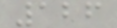126
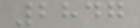2847
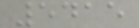5415
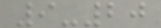9-20
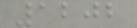1202
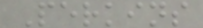Perkins
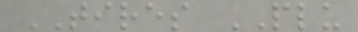TIRES PLU
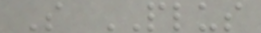S PLUS
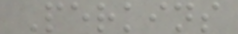Perkins
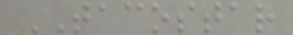TACOSTAR
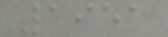1951
